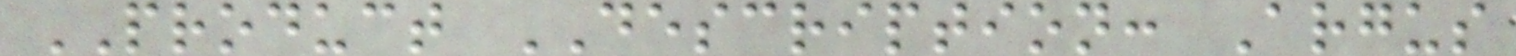PRODUCT DESCRIPTION: Argus
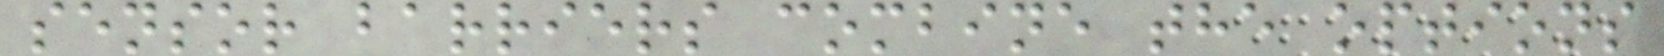sensor barriers combine the options
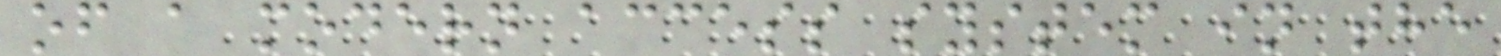of a modern access system in the
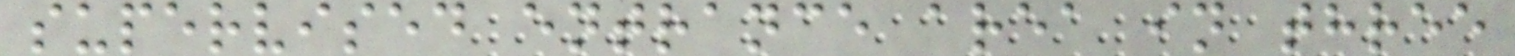supervised entrance area in three
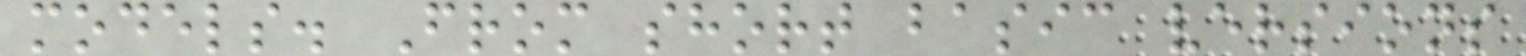models. From short basic versions
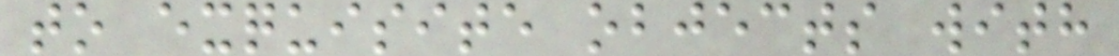to exquisite objects with
